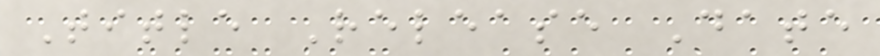Title Release Date
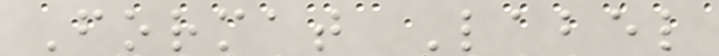Format Label
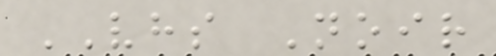VHS Noir
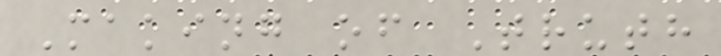Making of Truth
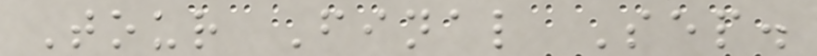Tour Final Sep.
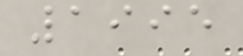1995
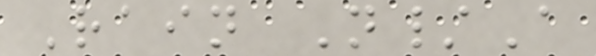Rain N/A
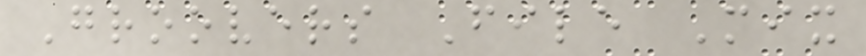Groovers File Mix
